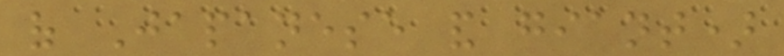of Japanese and giant)
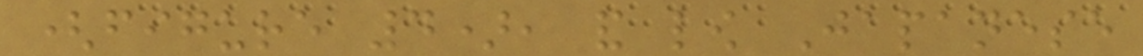(figure 4), and low Japanese
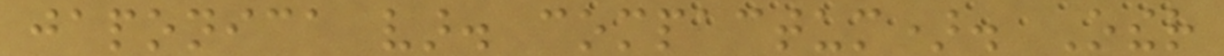japonica var. compactum). Other
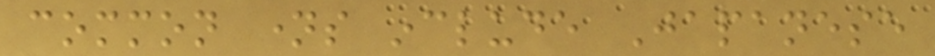common names include Japanese
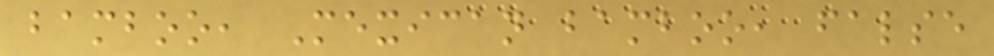bamboo, Mexican bamboo, false
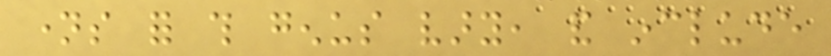names for this genus vary, and include
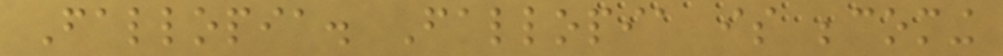Fallopia. Fallopia is becoming
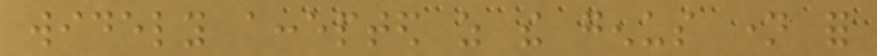widely accepted as the genus name for
